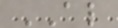AL
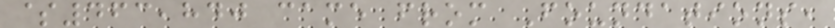$463,840 came from Foundations,
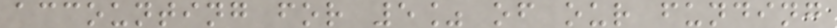accounting for 5% of our funding
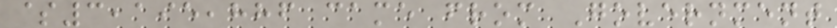$3,195,886 came from Government
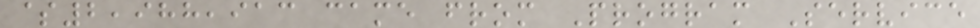$2,988,913 came from Program Service
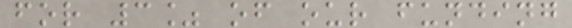for 3% of our funding
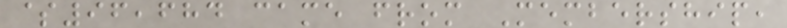$96,684 came from Membership,
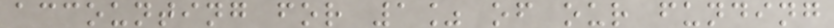accounting for 1% of our funding
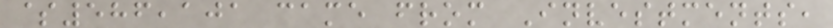$586,101 came from Investments,
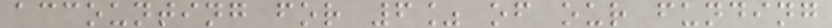accounting for 6% of our funding
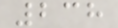238
